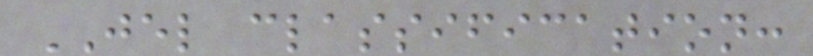JEL classification:
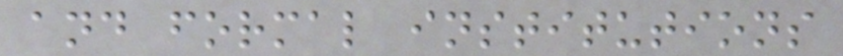and formal institutions
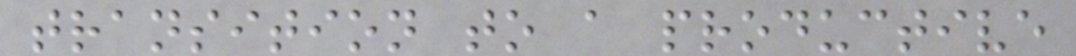transition to a productive
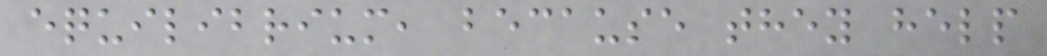equilibrium, because they help
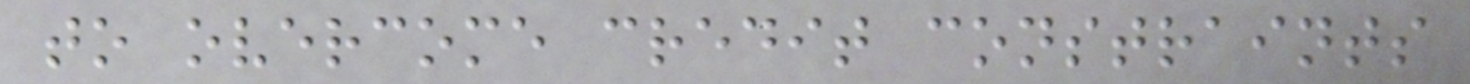to overcome credit constraints
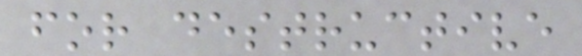for destructive
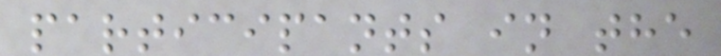participants in the
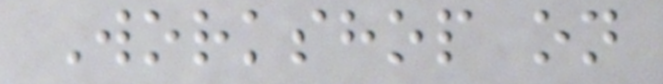Workshop on
